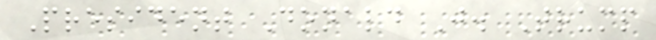President Donald J. Trump
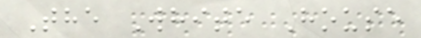The White House
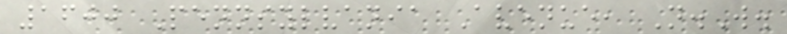1600 Pennsylvania Avenue, N.W.
